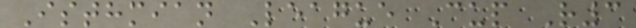Isthmian League Cup R3
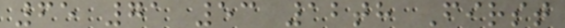65 71 53 12th First
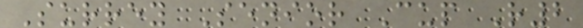Surrey Senior Cup R2
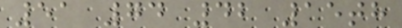51 74 42 15th
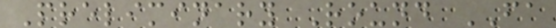Preliminary Round FA
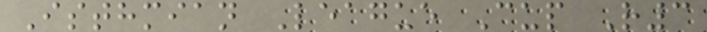Isthmian League Cup R3
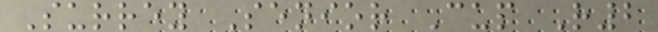Surrey Senior Cup R2
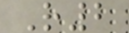R2
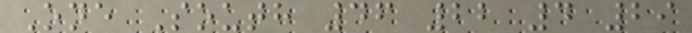One South 46 22 4 29
